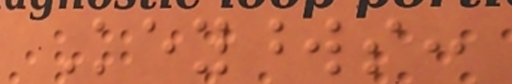Keywords:
